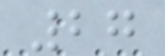27
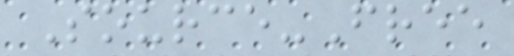Source-Free
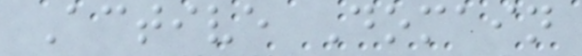Active Domain
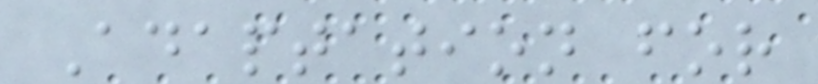Adaptation for
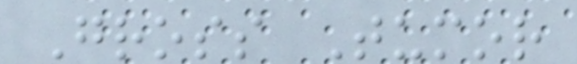Gross Tumor
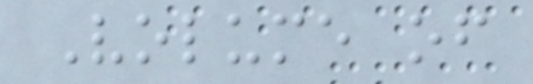Volume of
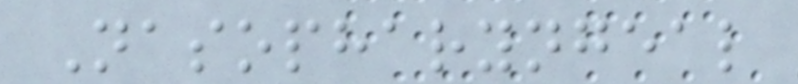Nasopharyngeal
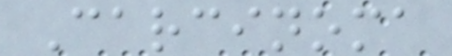Carcinoma
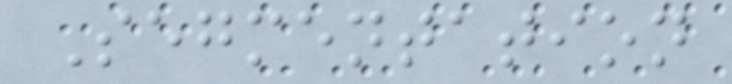Segmentation
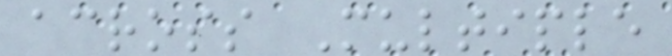across Multiple
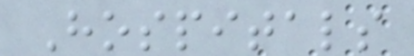Hospitals
